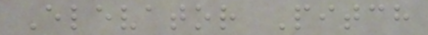Elevator Pitch
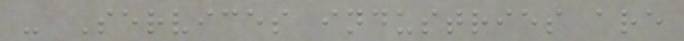- Services industries are
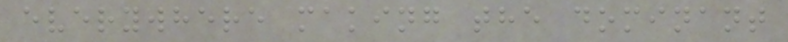everywhere making the dominant
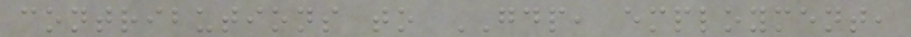contributions to GDP, employment,
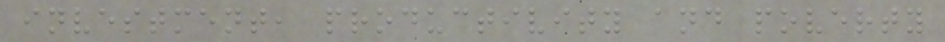investment, productivity and poverty
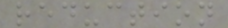reduction
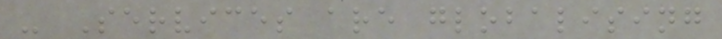- Services are globalising
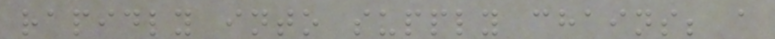rapidly into supply chains; a
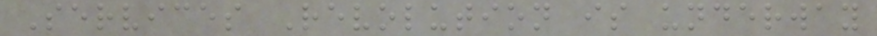Services Revolution is underway
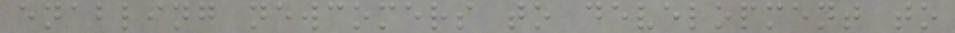enabling newcomers to development to
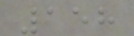158
